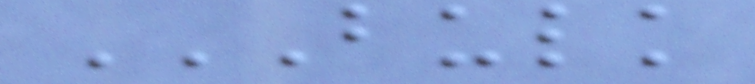BULK
